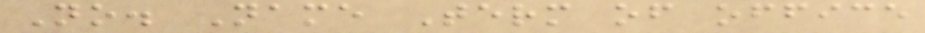No. Name Term of office
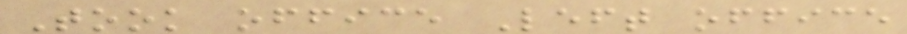Took office Left office
